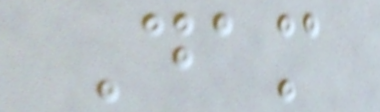Dam
